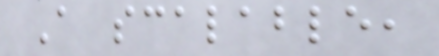A scalable,
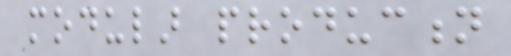modular production
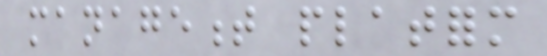management platform
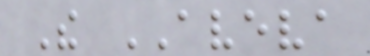The AVEVA
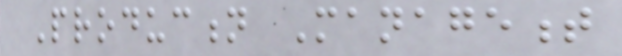Production Management
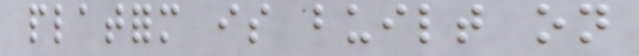platform is built on
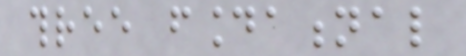three foundational
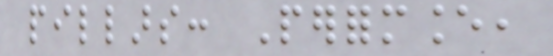pillars: Performance,
